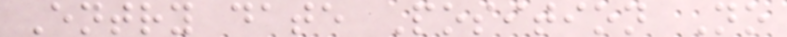Entry date Position No
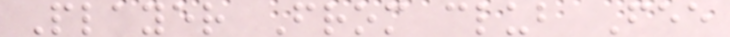Player From club Fee
